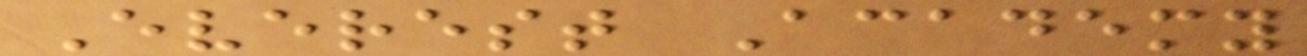Everest Academy
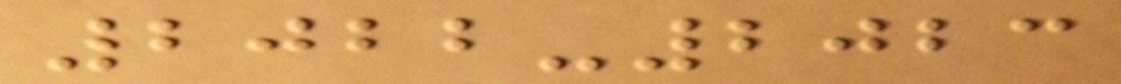2022-2023
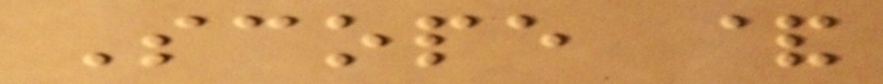Scope &
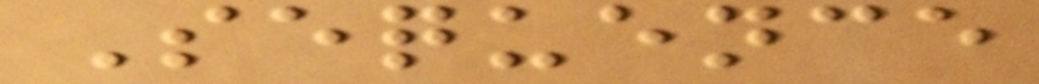Sequence
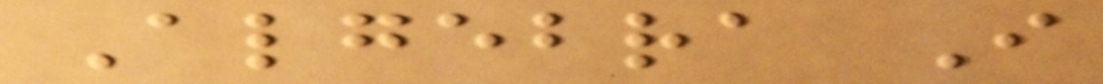Algebra I
